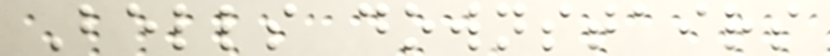Bells downstairs
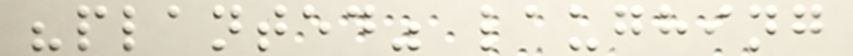"planted" laughing
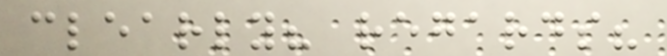clearly? regards?
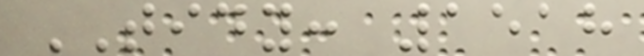TIDY: 1518
